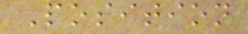Position
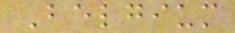Belgium
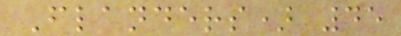Flanders) 45
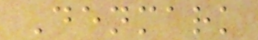Denmark
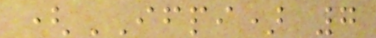(IFPI) 7
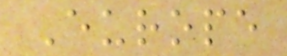Europe
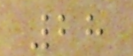28
